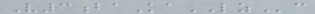V3baKaLZc
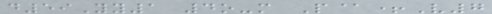d59Yy1 4o-m P@+V7
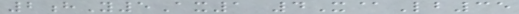2hY5Ax1 4X@Lb35
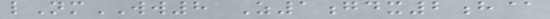lNmWW8 Z1gdx2h@
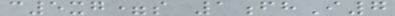c5xg=s 1fhI7
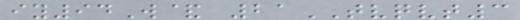iy94W& 21TVQVT3
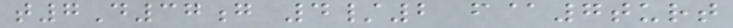t7D37g 4/2 f@7turt
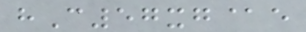hC57xg@e
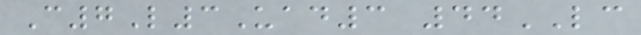C7L3Uad3 44LC
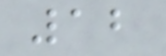12
